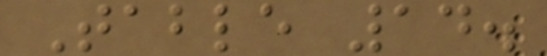Table 14.
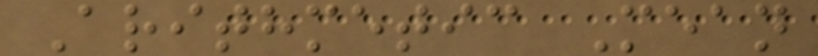Arithmetic Mean
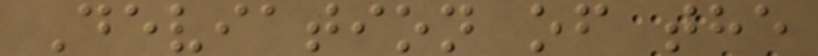Deviation of the
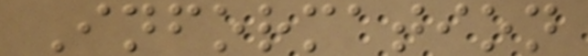Information
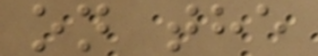on the
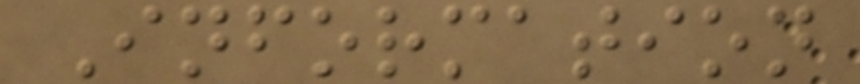Information
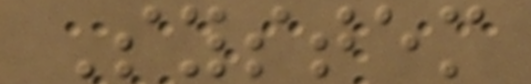System
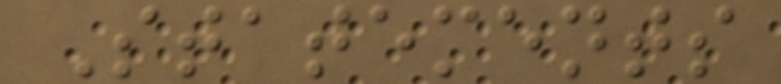Statements
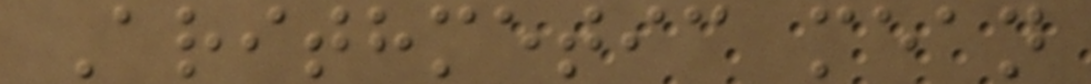Arithmetic mean
